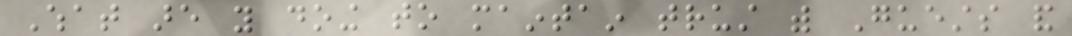What are you doing to maintain trust with Guests and
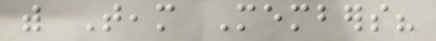with Team Members?
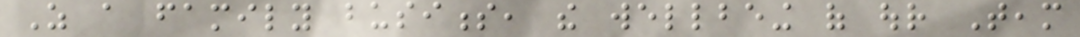As a family business, the wellbeing of our Team
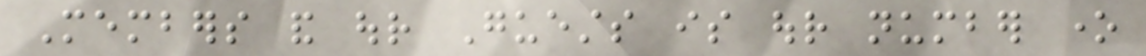Members and our Guests is our number one
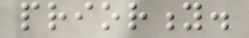priority.
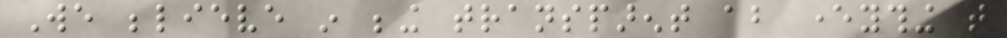We believe in being transparent about everything that
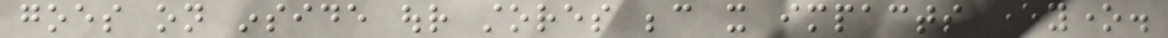goes on inside our stores because it impacts everyone.
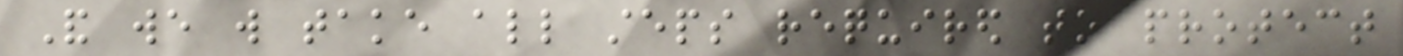And we will take all steps required to protect
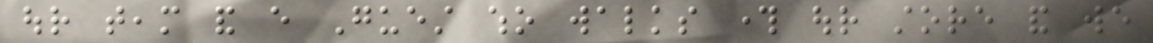our team and every Guest who walks through our store and we
